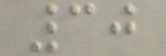30
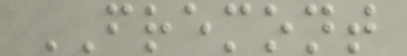FREMONT
